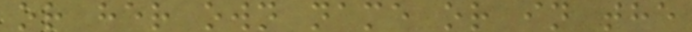or her own name or in the
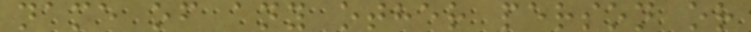name of any other person or
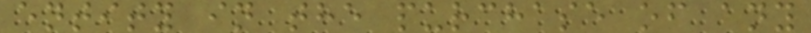entity in the purchase of any
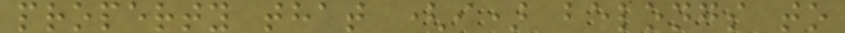property that (i) belongs to
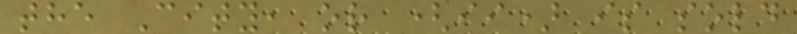the City, or (ii) is sold
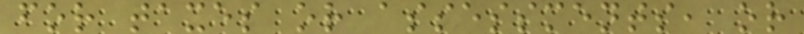for taxes or assessments, or
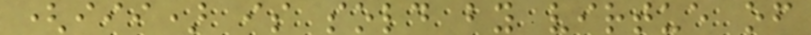(iii) is sold by virtue of
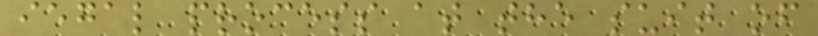iegal process at the suit of
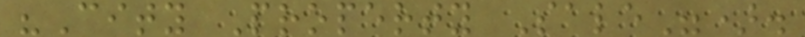"City Property Sale").
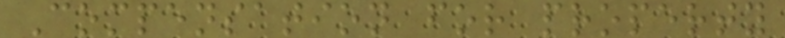Compensation for property
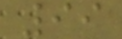99
